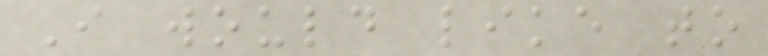I would like to
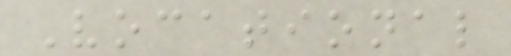Vocational
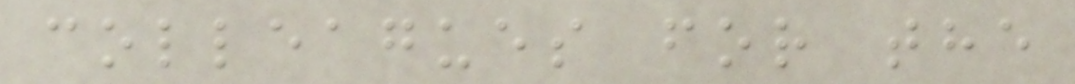colleagues for the
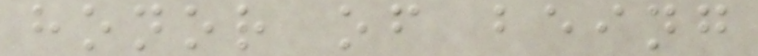honor of being
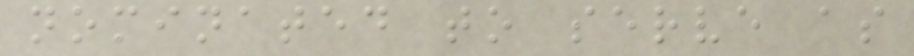nominated to serve as
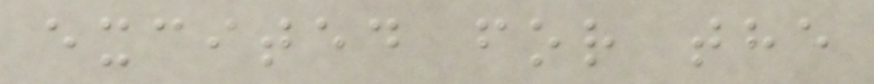excited for the
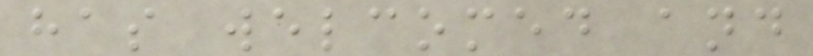has welcomed and
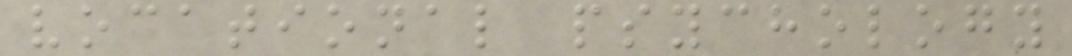vocational psychology
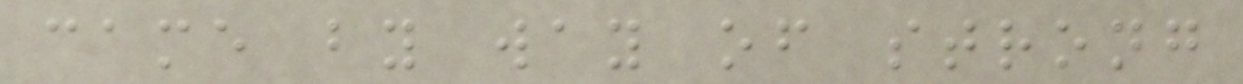came by way of strong
